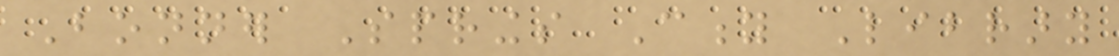Bonner Springs City Library
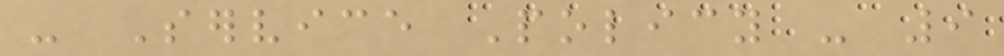- Service Policy - 9
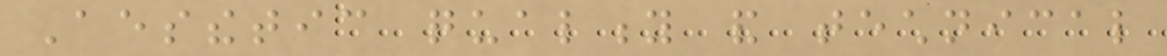Aesthetic quality and technical
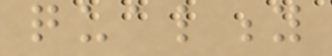quality
